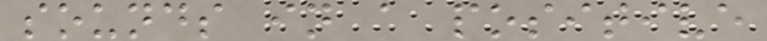sounds in a positive
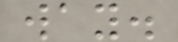way.
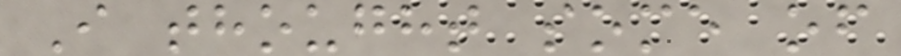I thought some of
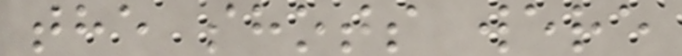the shots were
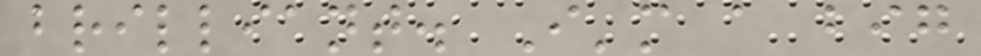brilliant. I'm a big
